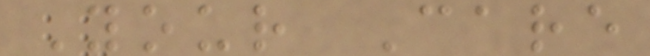Your Care
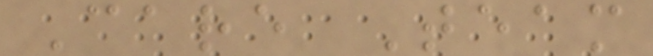Care Team
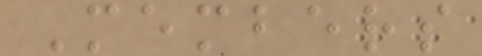Members
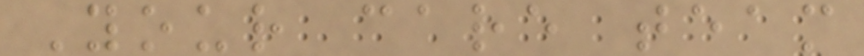Your care team
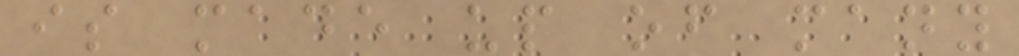is made up of many
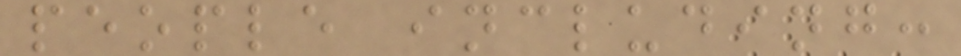people including:
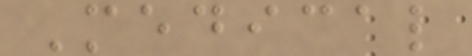Medical
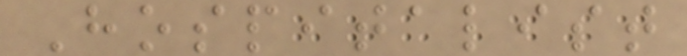Hospitalist
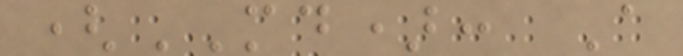(MD): A
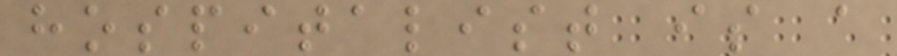hospitalist is a
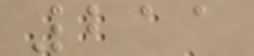211
